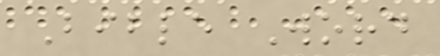Bible Word
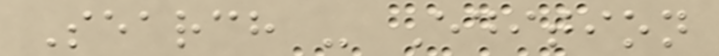Search - Edition
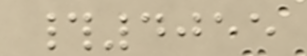#4055
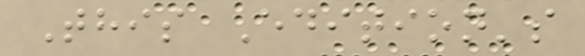This Edition's
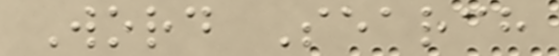Word Search
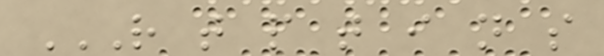R T P T I N S
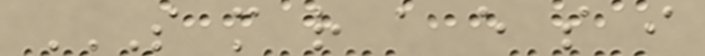S M R A E S I
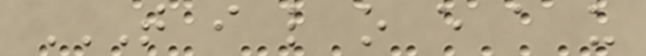T I L O E A U
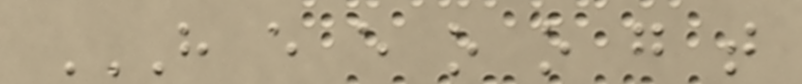H E E O O G T
